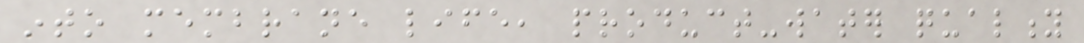into membrane life, product-water quality
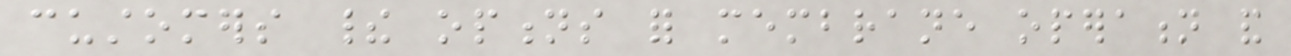customers their options for membrane operation and
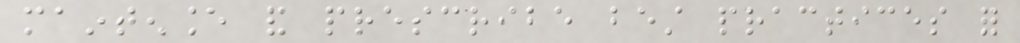maintenance and prescribe best practices for
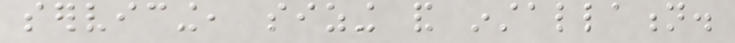servicing, sizing and installation.
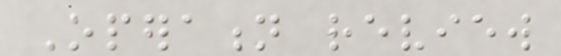Operation review
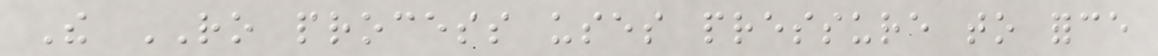The RO process uses pressure to force
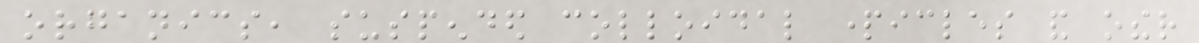organics, suspended colloidal particles and other
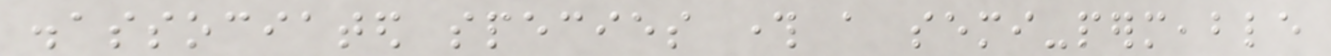disassociated species through a semi-permeable
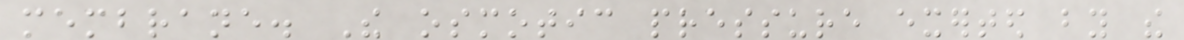membrane. The osmotic pressure exerted by the
